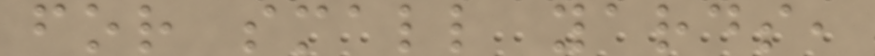for small yards,
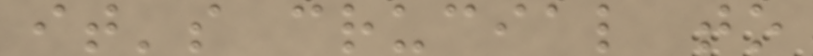it's crucial to
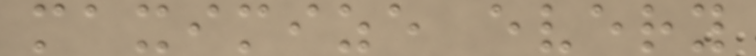maximize every
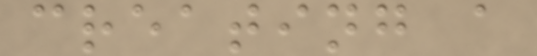creating a
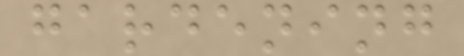gardening
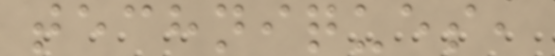techniques,
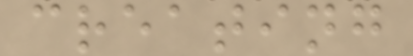creating
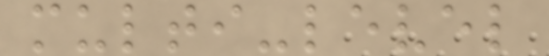multi-level
